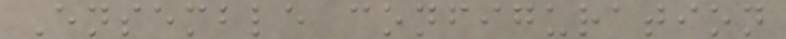Ensemble configuration
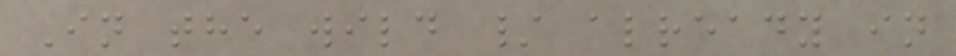In the wild / already in
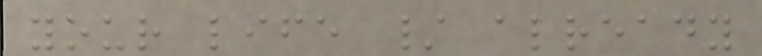your life / already
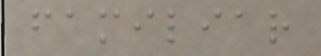familiar
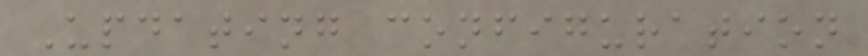Updating configuration
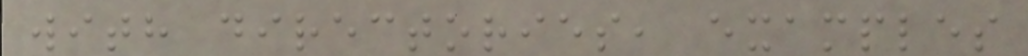with directories, examples
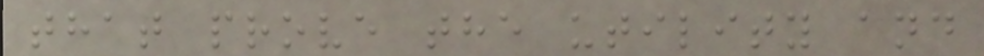that prove the utility and
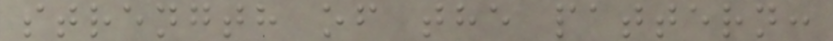strength of the pattern:
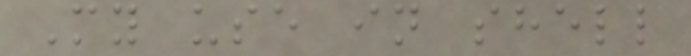My use in shell
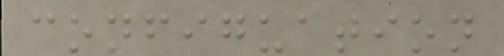configuation
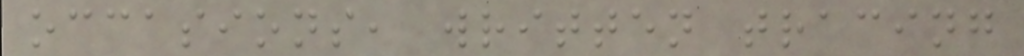occasions, written tracing
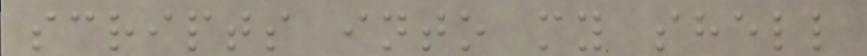scripts into my shell
